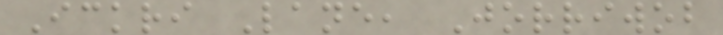Ickri Lane, Jorriwob
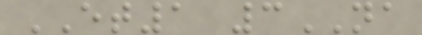ET1 3NA
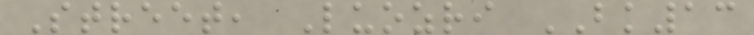Street, Luozri BK13
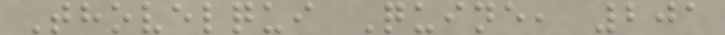Thovelqui Quine, 201
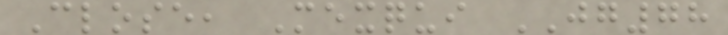Close, Mexqui JG78
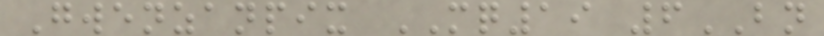Gwenzanpix MQ19 6BN
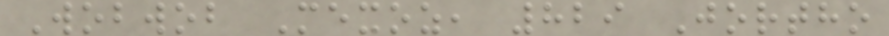Wobwob Mexoz, 829 Jortho
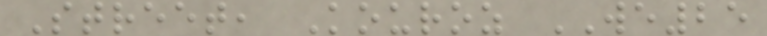Street, Kouroz WE25
